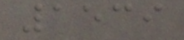1539
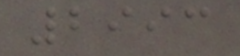2993
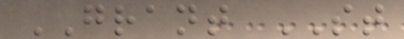GRANT ST
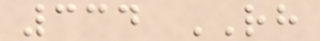334 RH
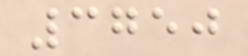3750
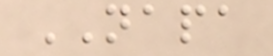NAPA
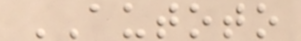AUTOTO
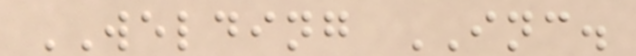WELDING INC.
